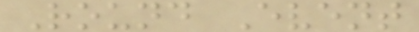Round Event
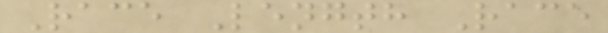Race Length Race
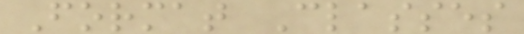Format Classes
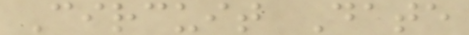Circuit Date
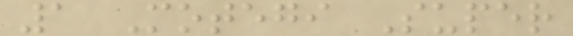1 Motegi Super
